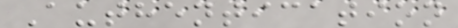Authentication
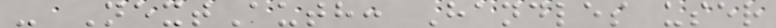- NextAuth: Handles user
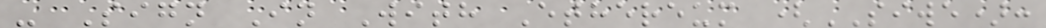- Sign In With Ethereum (SIWE):
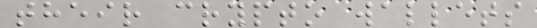their crypto wallets
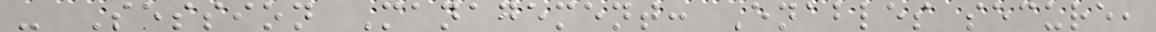- Session Management: Enables secure,
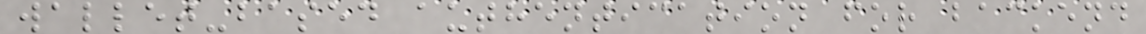wallet-based authentication for backend
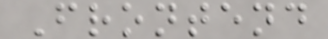Frontend
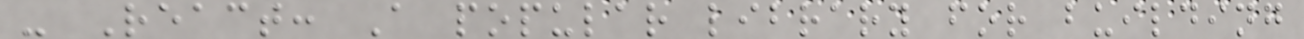- React: A popular library for building
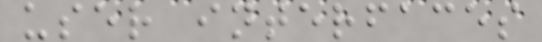user interfaces
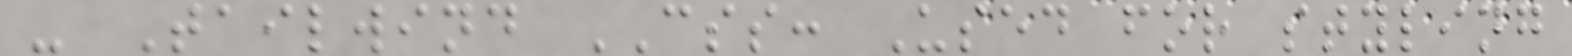- Tailwind CSS: Used for styling
